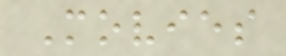Movies
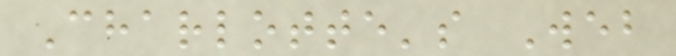Charlotte's Web
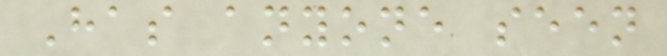Has anyone seen
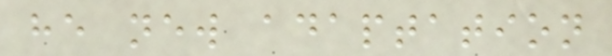he new adaptation
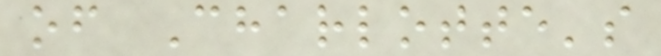of Charlotte's
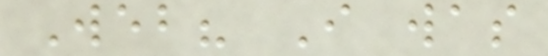Web? I was
